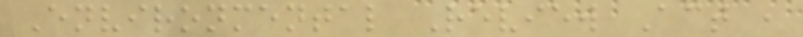Environmental Review Act ,
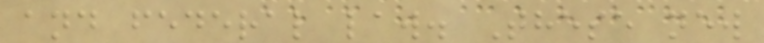and federal law. These new
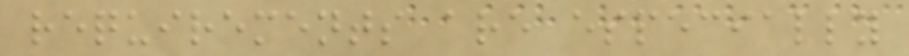requirements are especially
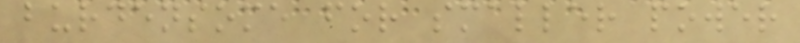burdensome for smaller power
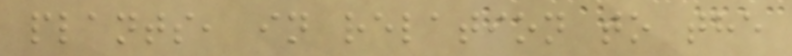plants, in relation to the
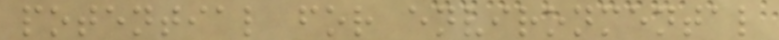potential for environmental
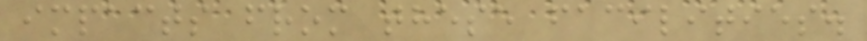impacts from these facilities.
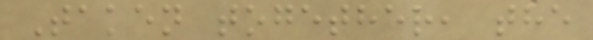Taken together, the
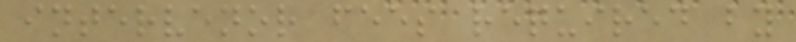intervenor fees required by
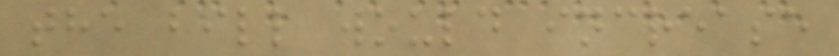the bill would increase
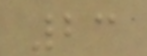23
